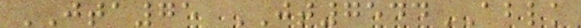JTA75 JT7544ABLK
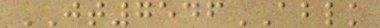JT7546ABLK
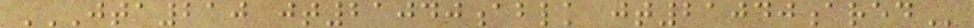JTA210 JT21040ABLK JT21040ARED
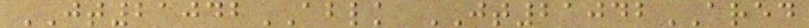JT21042ABLK JT21042ARED
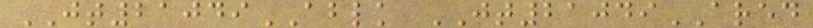JT21049ABLK JT21049ARED
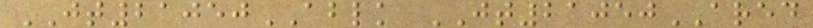JT21050ABLK JT21050ARED
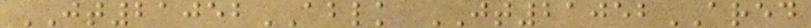JT21052ABLK JT21052ARED
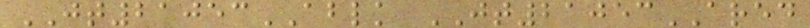JT21053ABLK JT21053ARED
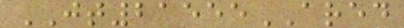JT21555ARED
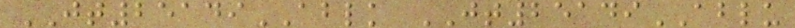JT25149ABLK JT25149ABLU
